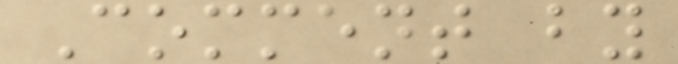Comment by
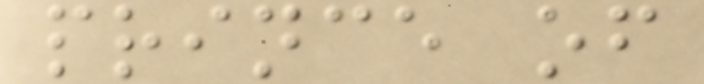prince of
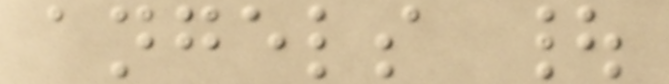angels |
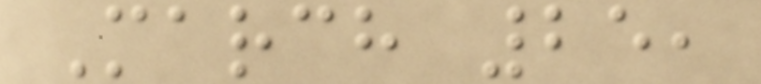March 25,
